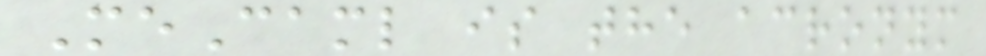MeCaml is the acronym
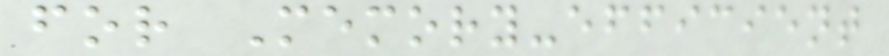for Memory-efficient
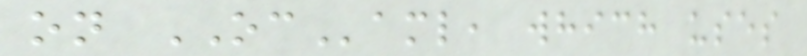on OCaml, which uses
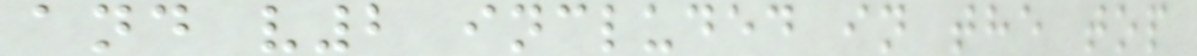and v2 included in the top
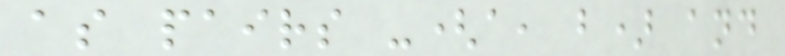as pairs -(a, b) and
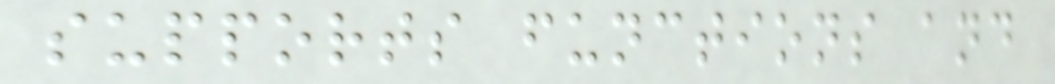supports functions and
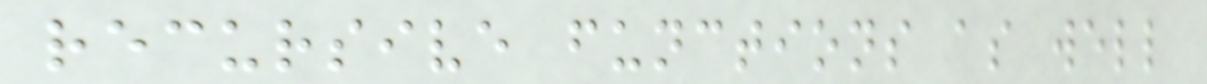recursive functions as well
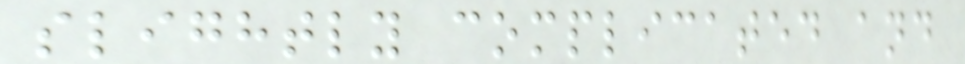slightly complicated and
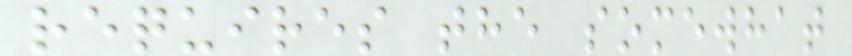requires the somewhat
